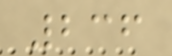236
